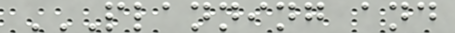PLANNING AND
